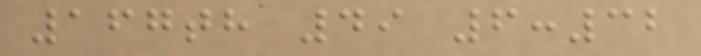167th 49 6:32
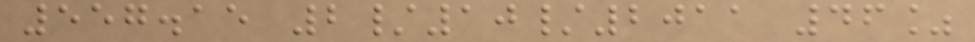557.15 2/10/2011 46%
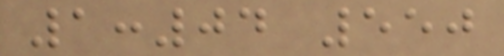1:04 550
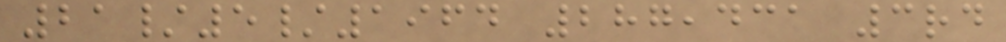21/5/1964 287,431 3rd
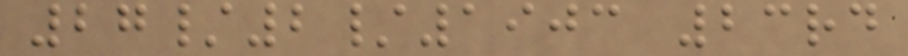27/2/1903 23rd
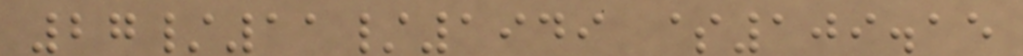27/11/1949 $109.15
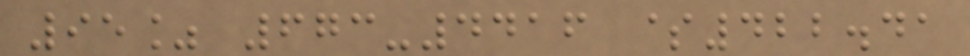95% 673-4416 $422.41
